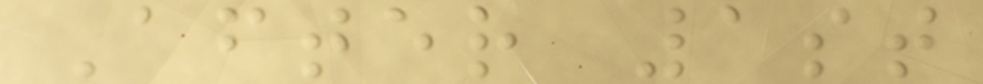After 1st
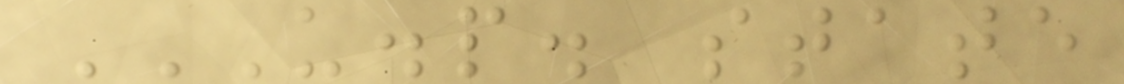U.P. STATE
